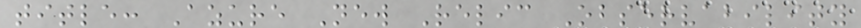title: Azure New Relic Observability
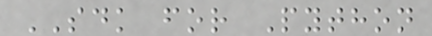SDK for Python
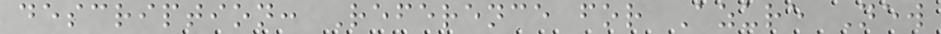description: Reference for Azure New
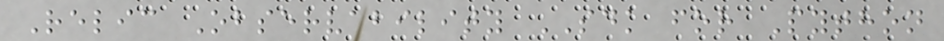Relic Observability SDK for Python
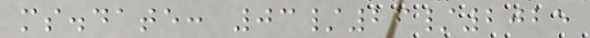ms.date: 03/26/2025
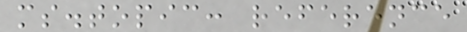ms.topic: reference
